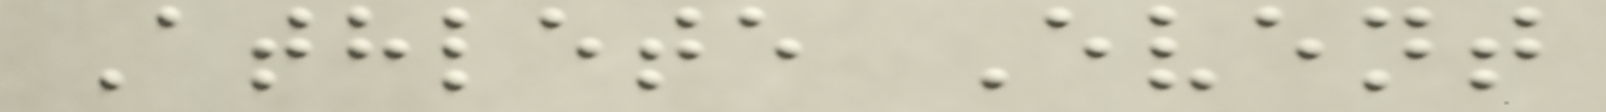Athlete Event
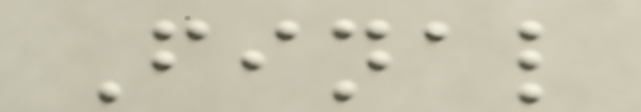Final
